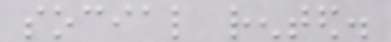social rented.
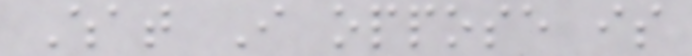What I oppose is
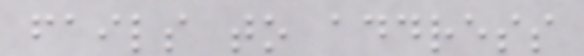fails to address
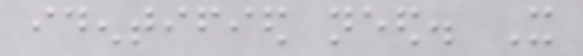identified need. It
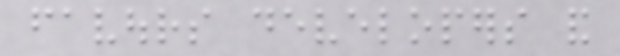favours developers and
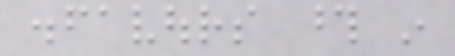disfavours those in
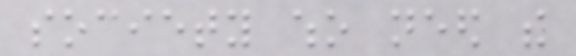society who need the
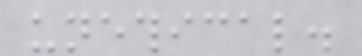unethical.
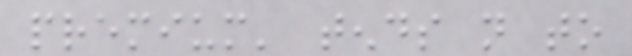premium' tends not to
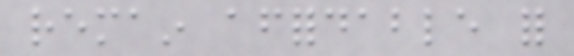remain affordable for
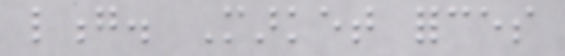long. Market forces
